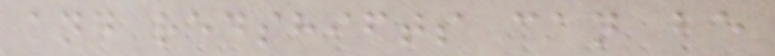and redshifts can be
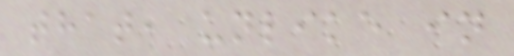that, unlike in
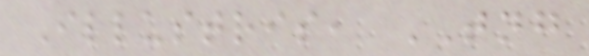Illustris, TNG
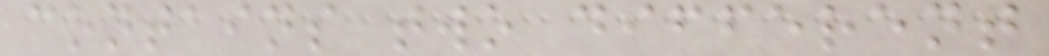contains two different
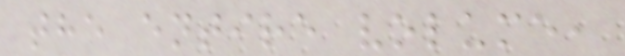the entire volume,
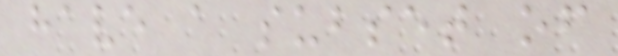have a subset of
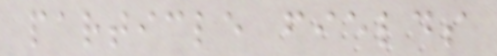particle fields
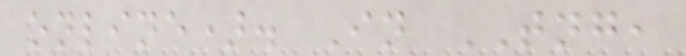online). In TNG,
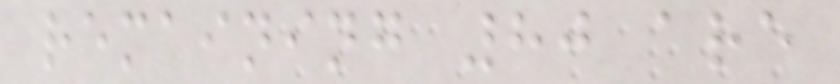remaining 80 are
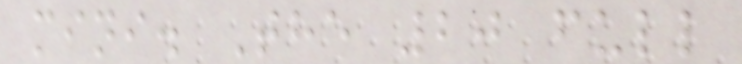mini. The 20 full
